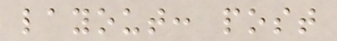layout: post
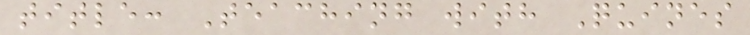title: Teaching with Quines
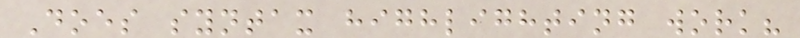Does syntax highlighting work?
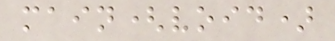main(void)
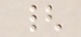{
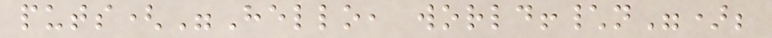puts("Hello, world!\n");
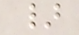}
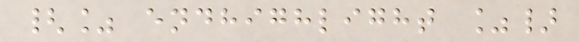{% endhighlight %}
